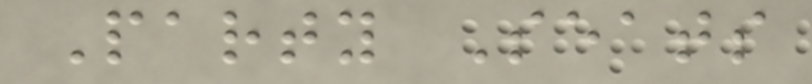Party Seats
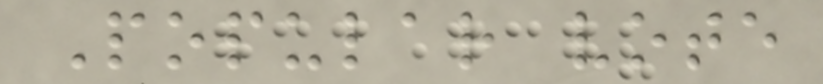Popular vote
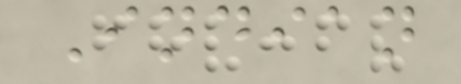Indian
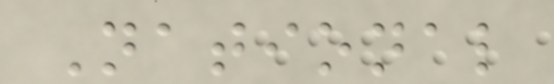National
